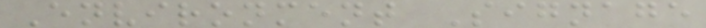Environment Signage
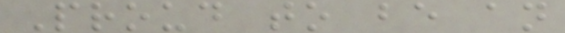Proud to be an
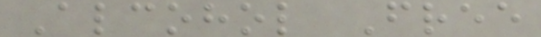Alcohol Free
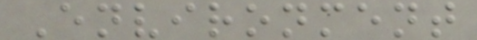Environment
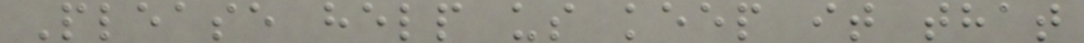Please help us keep it that
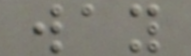way
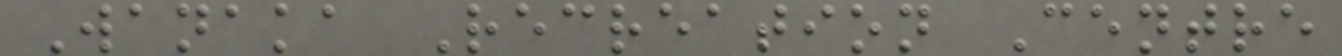Wanaka Recreation Centre
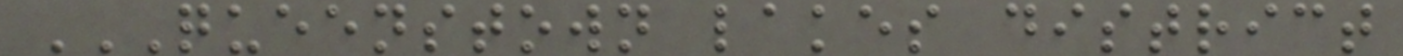QUEENSTOWN LAKES DISTRICT
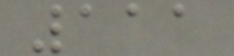111
